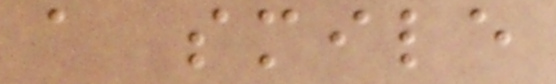a smile
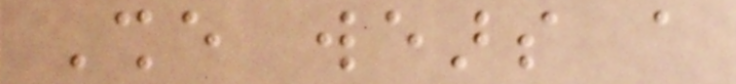She wears a
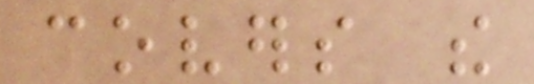covers the
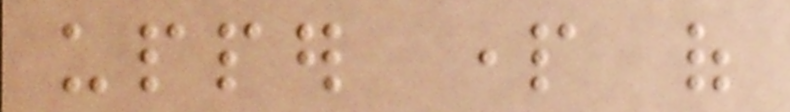upper part of
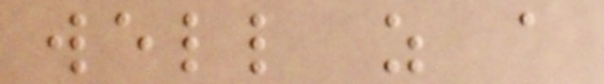well as a
